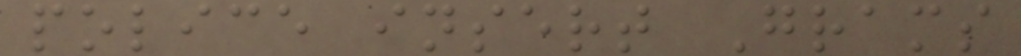police insert Grams
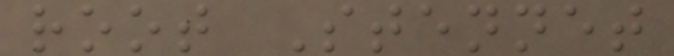root Stennet
